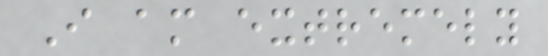I am extremely
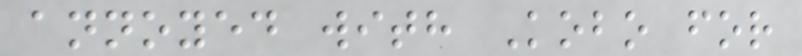annoyed with Kobo for
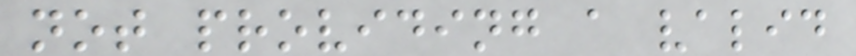not providing a valid
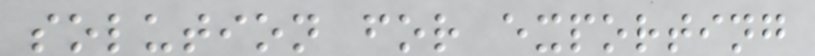solution for exporting
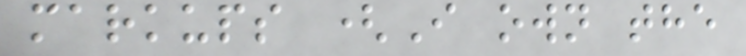markups (I own the
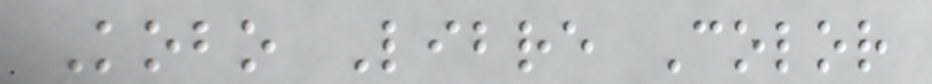Kobo Libre Color
